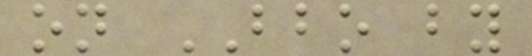on BBO by
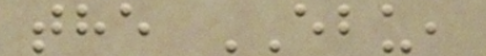the EBU,
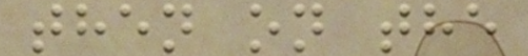then on the
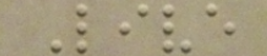Live
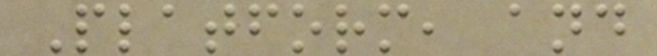Platform, and
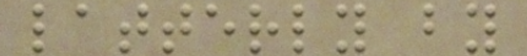latterly by
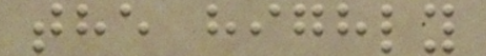the highly
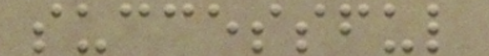successful
